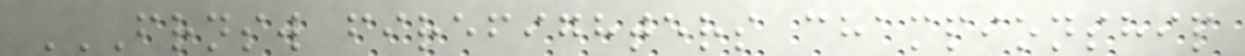FRNSW FIREFIGHTERS CHAMPIONSHIP
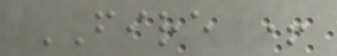FIRE +
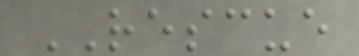RESCUE
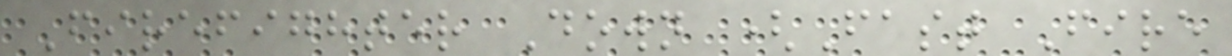Firefighter Down (Fast Fire
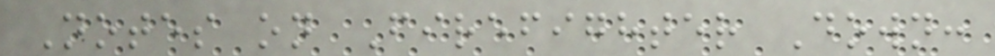Notes on Firefighter Down:
